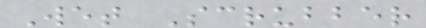Wet Scrubber
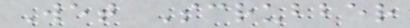Wet Scrubber
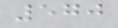570
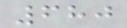680
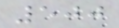500
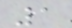1
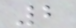2
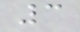3
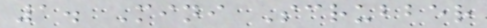1. Mini Scrubber
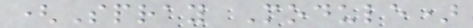(Spray Module)
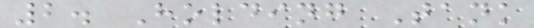2. Holding Tank
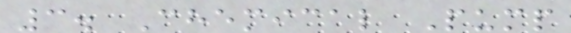3. Chemical Pump
